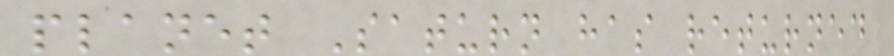planet Saturn has returned
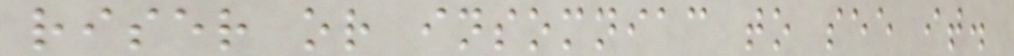riser or insomniac to see it.
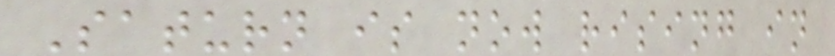Saturn is now rising in
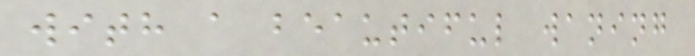with a beautiful waning
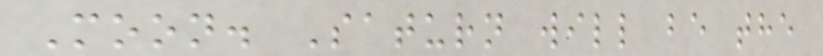Moon. Saturn will be the
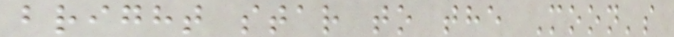bright star to the Moon's
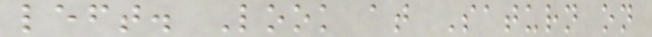left. Look at Saturn on
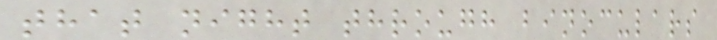that night through binoculars
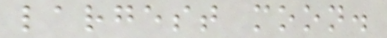largest moon.
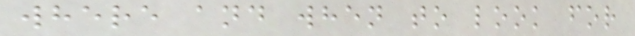where and when to look for
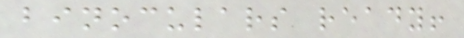binoculars ready!
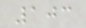103
